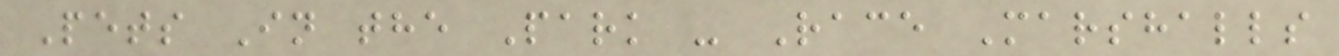Pets In the Park - Race Marshalls
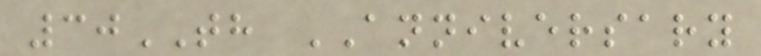30TH ANNIVERSARY
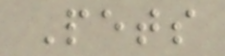Pets
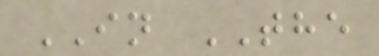IN THE
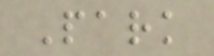Park
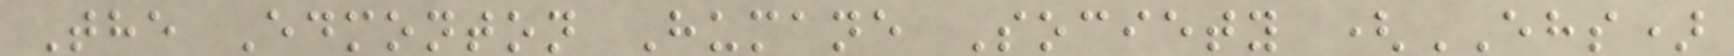The Edmonton Humane Society (EHS)
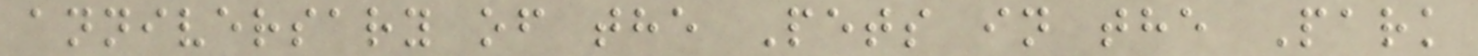anniversary of the Pets in the Park
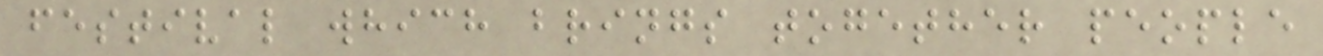festival which brings together people
